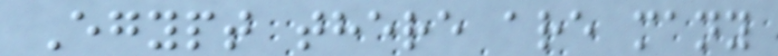Egypt there are many
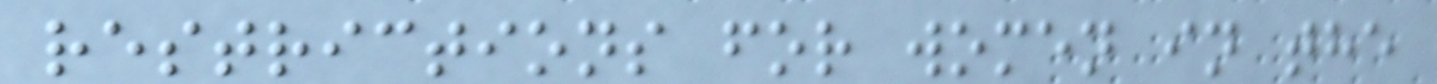restrictions for women in the
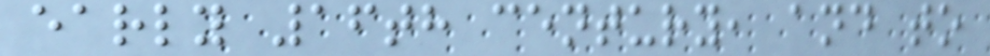early 16th century, and to
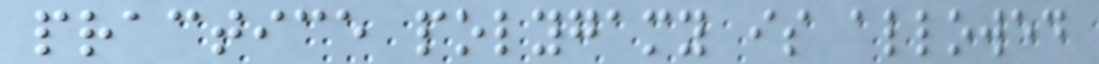practice polygamy is allowed
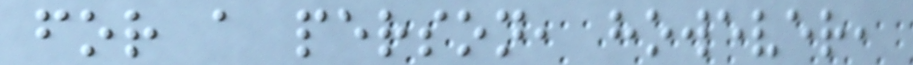for a person, however,
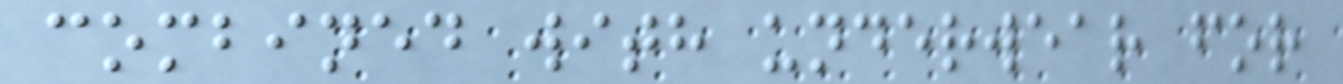combined with underwear for
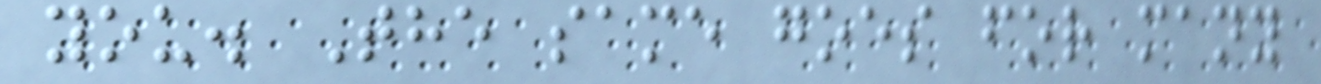you. The same goes for many
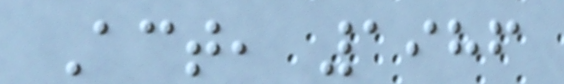Act, 1986
